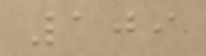109
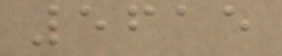5615
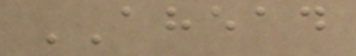AHEAD
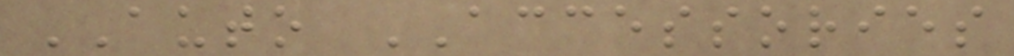AUTO ACCESSORIES
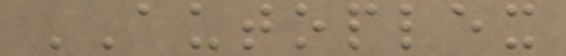AUTOPLEX
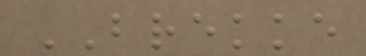BREKKE
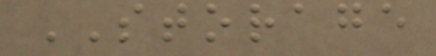STORAGE
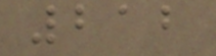212
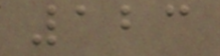123
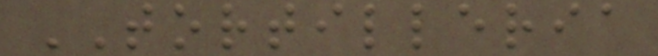TORTILLERIA
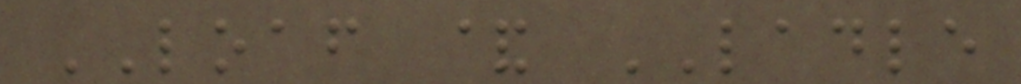LOAF & LADLE
